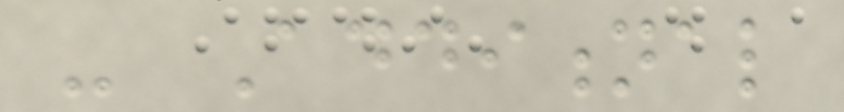- Additional
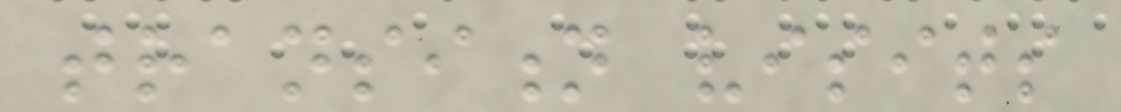transition visits
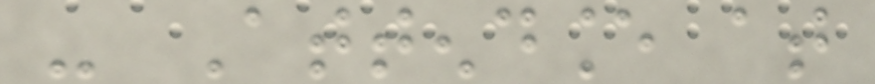- Attendance at
